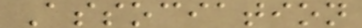Association
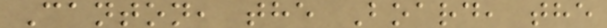Canton, the Board, the
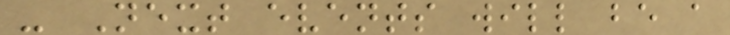- Next events will be a
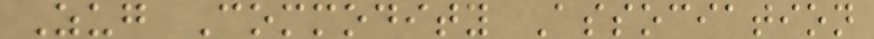Zug Commodity Association
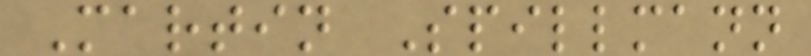Martin Spillmann
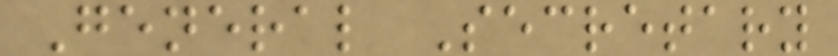General Secretary
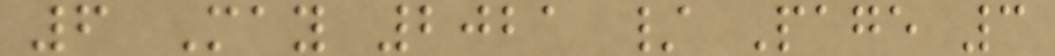6 May 2021 / Page 3
